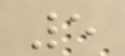5
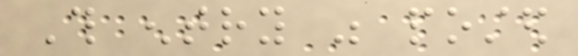This entry was posted
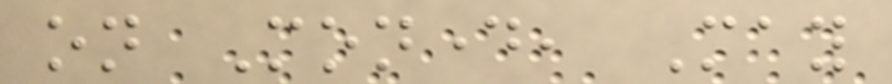on Monday, May
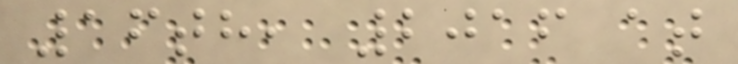16th, 2016 at
